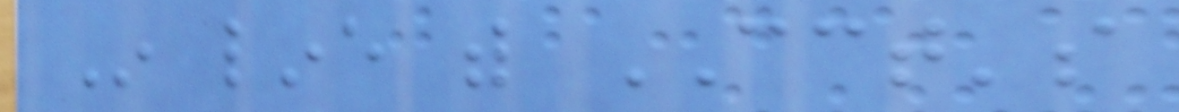In line with CCT's
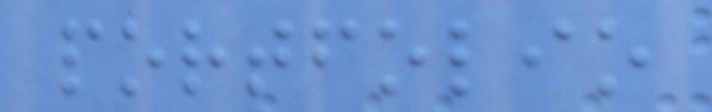portfolio
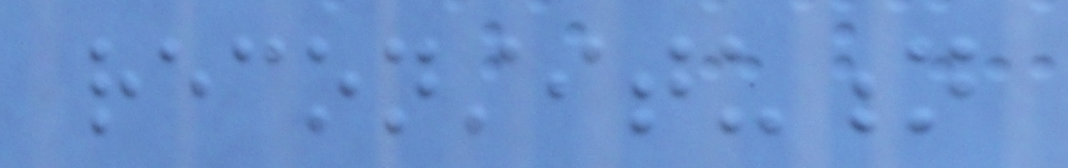reconstitution
